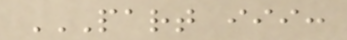PART III:
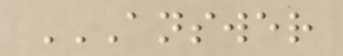ANSWER
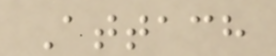Attach
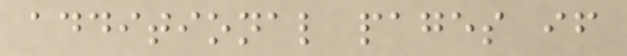additional pages if
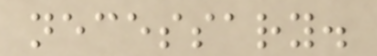necessary.
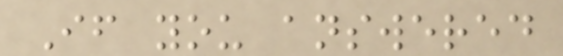If you answered
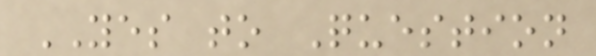YES to Question
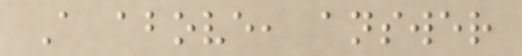A above, answer
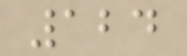124
